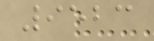9523
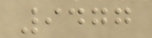9477
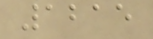1215
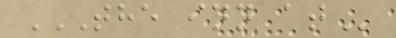THE INN AT
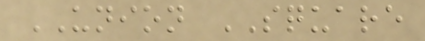UNION SQUARE
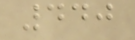440
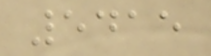5415
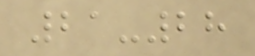21-28
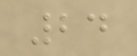24
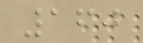160
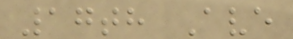17th Ave
